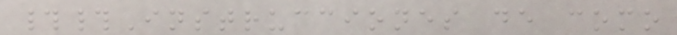##Instrucciones de como
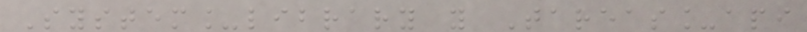System_library y Tareas_api
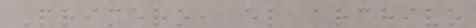Primero, el archivo
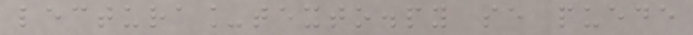lectura_texto.py se puede
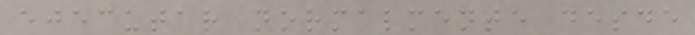ejecutar normalmente desde
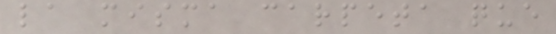la misma carpeta que
